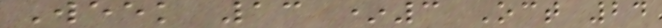Week 13 *3 Oct 24
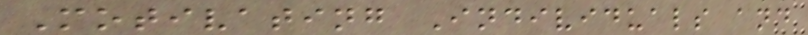Motivating Individuals and
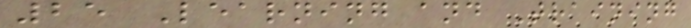25 Learning and Training
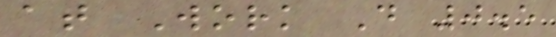at Work D 0.5
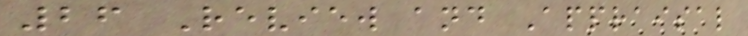26 Review and Appraisal
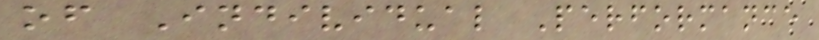of Individual Performance
